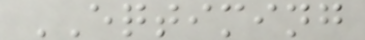EQTIMING
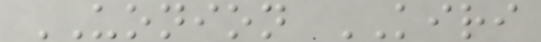UONION KIRI
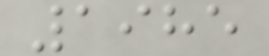1985
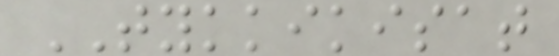TYKKIKISAT
